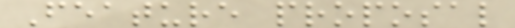Feature proposal
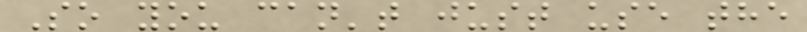So you can't just use the
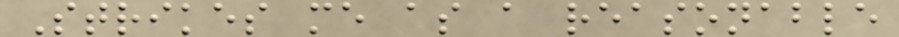Strikes me as a reasonable
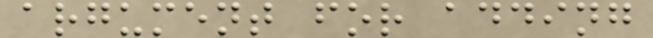argument for adding
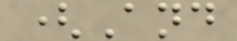(And
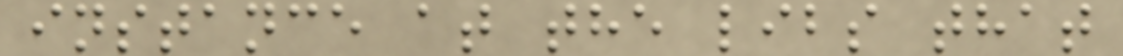instance at the libs that
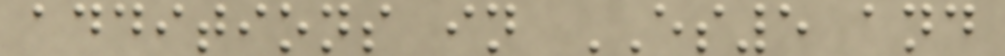additions in ES5 and
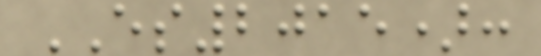ES2015):
